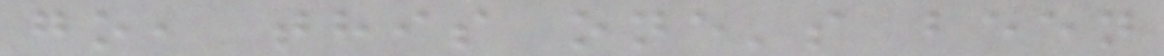go, this one's been
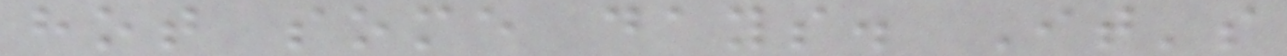hot some days. It's
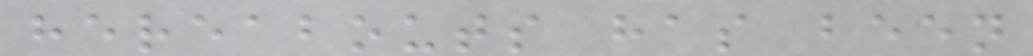hereabouts has been
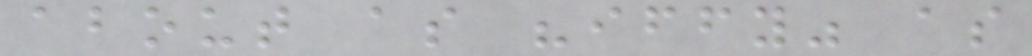about as "iffy" as
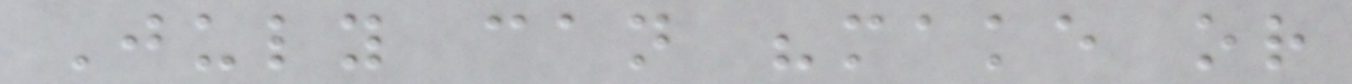July can "make or
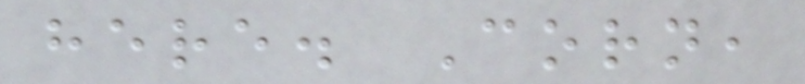here. Corn,
